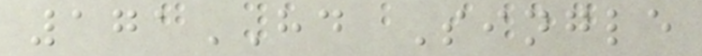171HD Single
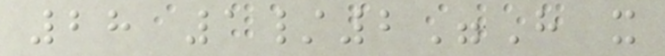28 1/2"H x
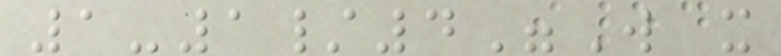1-1/4"W x
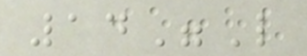14"L
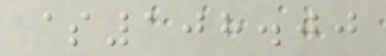$108.00
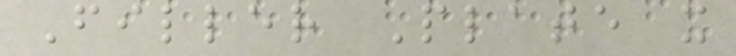Filler Plate x
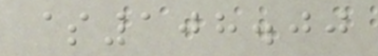$108.00
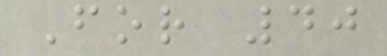For 40
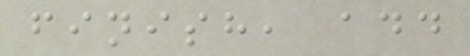finish, add
